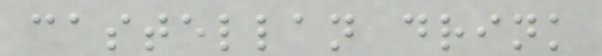castellan drink
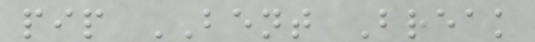pip BENT Break
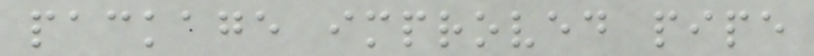package improved pipe
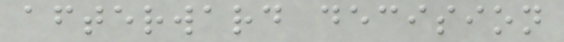afterward decision
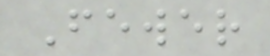Fewer
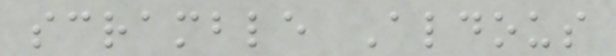scramble Aldous
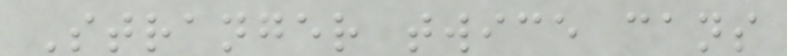Stranger twice cans
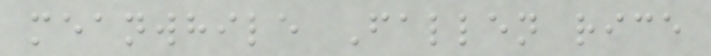meanwhile Fallen rice
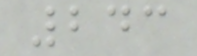243
